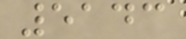5143
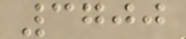3700
